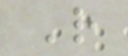R
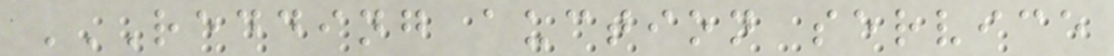REDDING AUCTION SERVICE
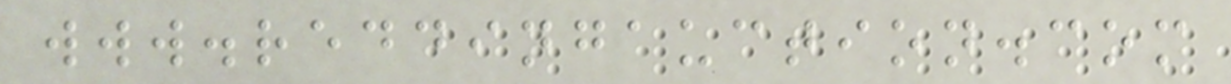www.reddingauction.com
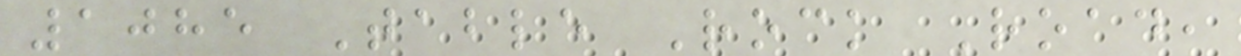1085 Table Rock Road,
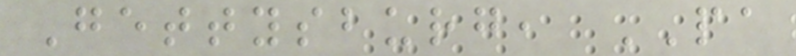Gettysburg, PA
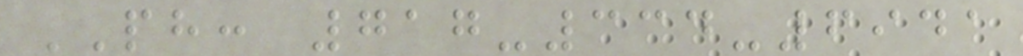PH: 717-334-6941
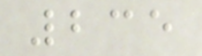235
